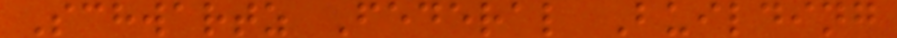Schwartz Federal Building
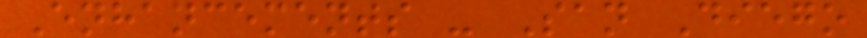Enhancements - San Diego
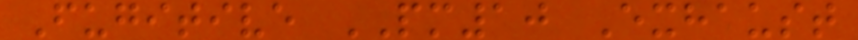Fugitive PM10 Exhaust
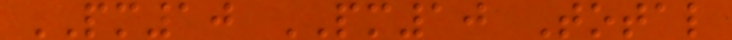PM10 PM10 Total
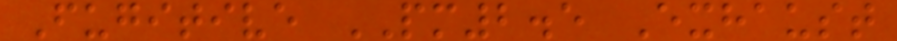Fugitive PM2.5 Exhaust
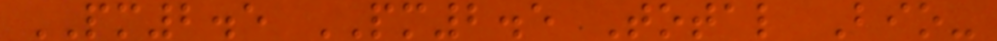PM2.5 PM2.5 Total Bio-
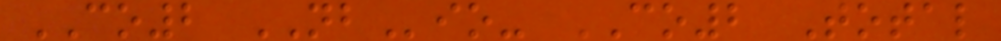CO2 NBio- CO2 Total
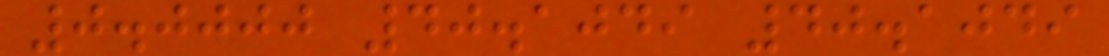0.0000 40.1049 40.1049
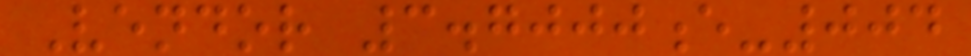Vendor 3.7000e-004
